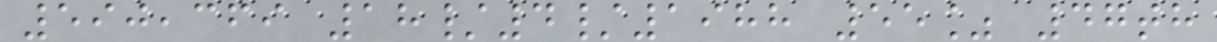590,369 18/4/1988 55% 47th
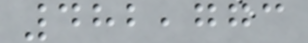482,773
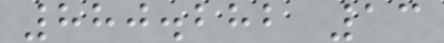880.282 13
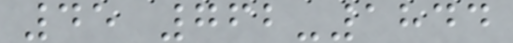45 762-1844
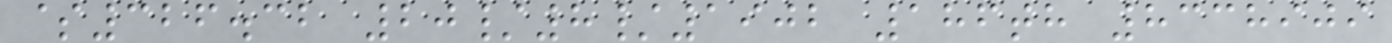$326.32 20/8/1902 186th 8338909
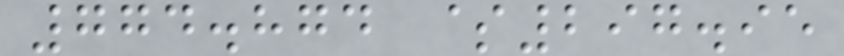774.874 $297.95
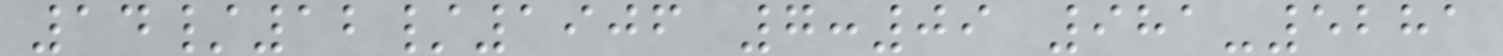14/12/1906 7:09 981-5281
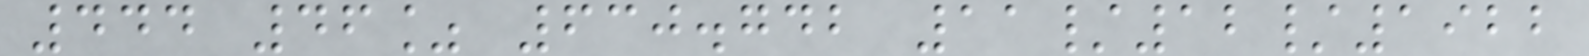444 46% 630.742 11/12/1922
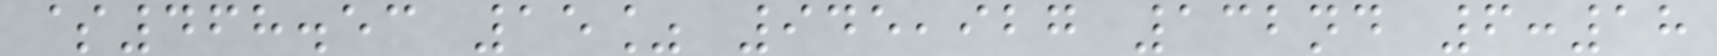$468.53 15% 945,927 132nd 6:18
